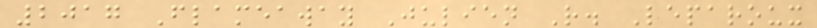2017 Flameaway Julien R. Leparoux
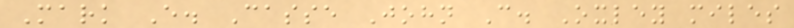Mark E. Casse John C. Oxley miles
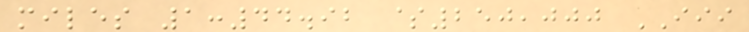miles 1:44.92 $250,000 III
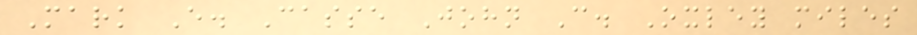Mark E. Casse John C. Oxley miles
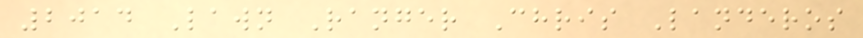2014 Lawn Ranger Chris Landeros
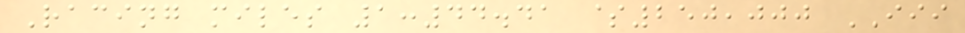Racing miles 1:44.41 $250,000 III
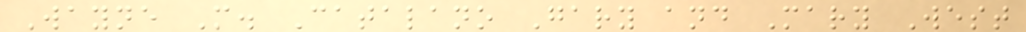Wayne M. Catalano Gary and Mary West
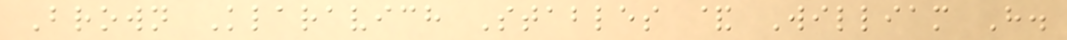Brown Klaravich Stables & William H.
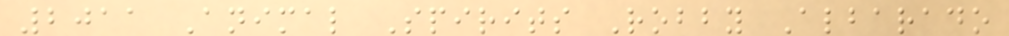2011 Animal Spirits Robby Albarado
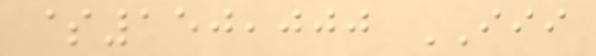$150,000 III
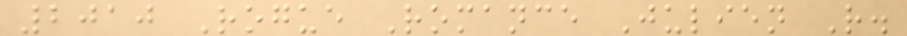2010 Rogue Romance Julien R.
